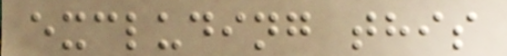excluding this
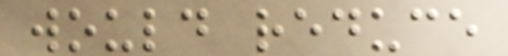would reduce
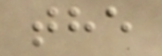the
